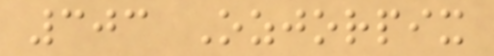303 Ozjorpix
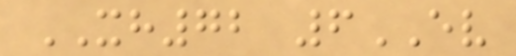XH72 6EV
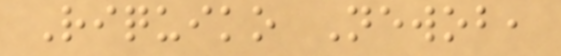Riquiko Newob,
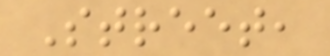Street,
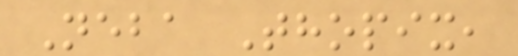Neba Thopix,
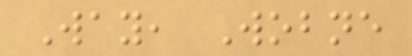Way, Wobne
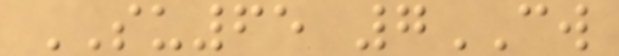SU65 7CW
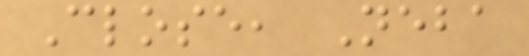Close, Neba
